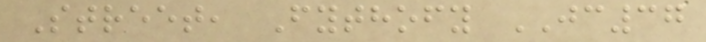Street, Fythofy JC37
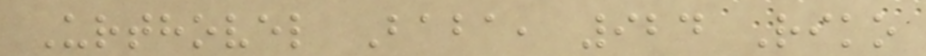Urthovel Baba, 924 Riko
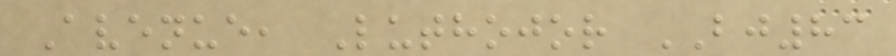Avenue, Luthojor BJ83
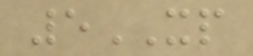5XP
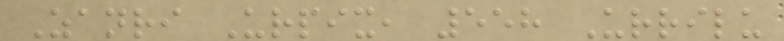Zanri Urpix, 558 Urrilu
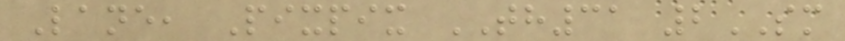Lane, Pixpix TH31 2SM
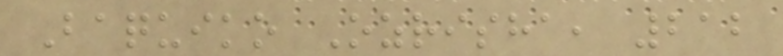Baquiko Ozrisha, 212
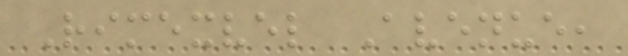Rimexvel Avenue,
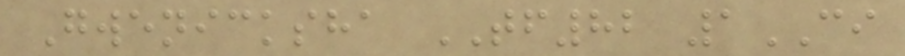Gwenicksha TF82 1CI
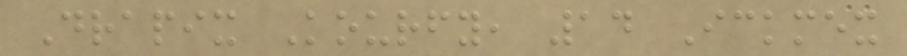Drapix Kourfy, 14 Ickmex
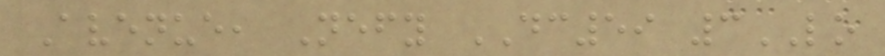Avenue, Nefy DC59 3LO
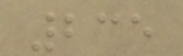235
